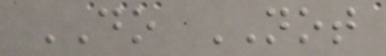DO NOT
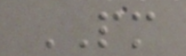PM
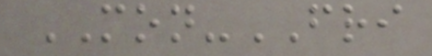MON-FRI
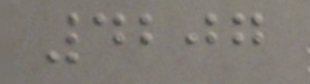4207
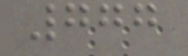777
